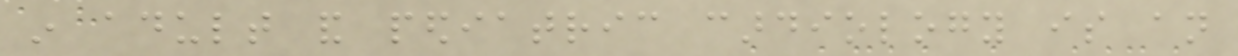in adult and pediatric cardiology is an
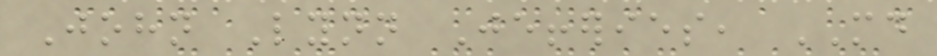John Lynn Jefferies, MD
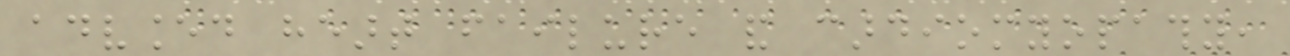advanced heart failure and cardiomyopathy,
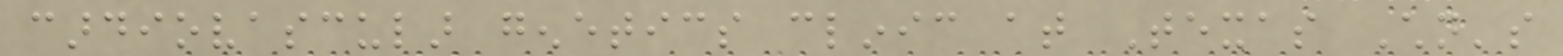cardiovascular genetics clinic at Texas Children's
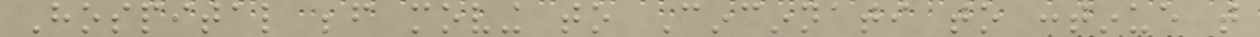Hospital before moving to Cincinnati to continue that
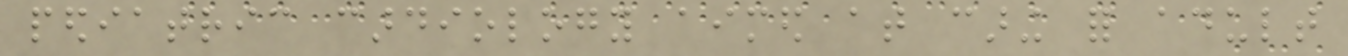pediatric cardiology aimed at caring for adult
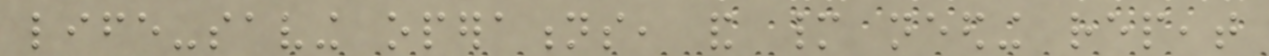life-saving operations, and many needing repeat
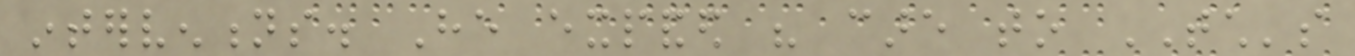interventions. He expanded his care to TCH's
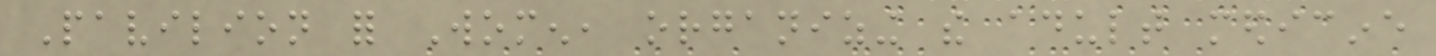Pavilion for Women, organizing the adult medicine
